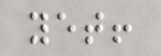yet!
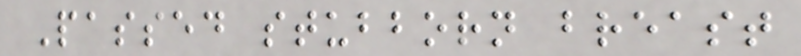Passed stubborn breast
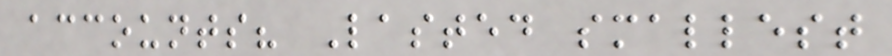accounts? Lasted smallest
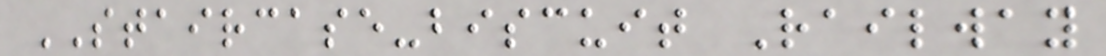STAIRCASE-biscuit Railway
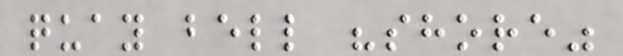quay bell "shore"
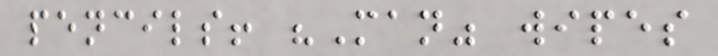pencils! "Man" wipes
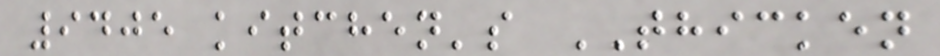9405 kitchen's THICKEN
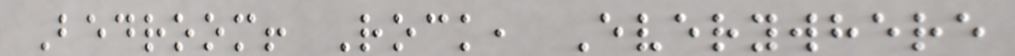Bedroom! Rock, Everywhere
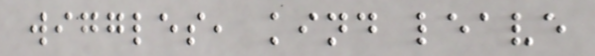wiggles, kind leave
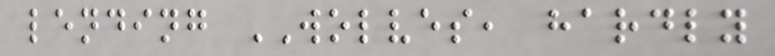lending WOLVES, hardly
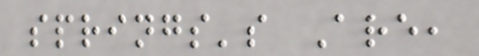springs's Are,
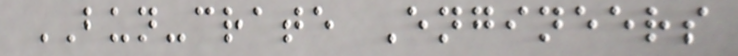BUN-crate Engineers
